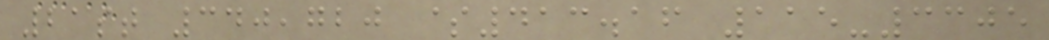21st 340,720 $413.16 115-3305
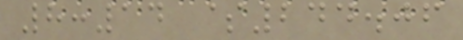8:14 $244.06
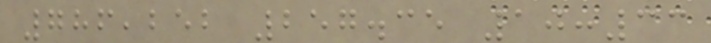786,252 257.35 10:33
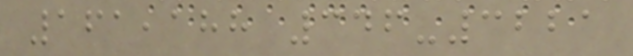161,188 346-3221
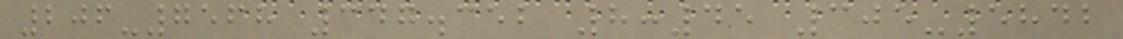206-7568 347.352 8:45 305-5842
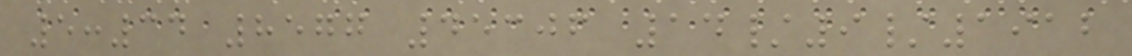5:34 8577 45306 14/9/1912
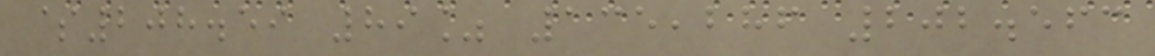$208.59 89% 135,286 202.563
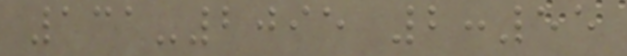131-2095 2:55
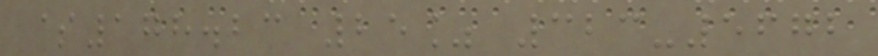$178.23 25% 323-5672
